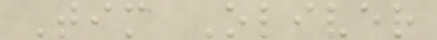Tim Oliver
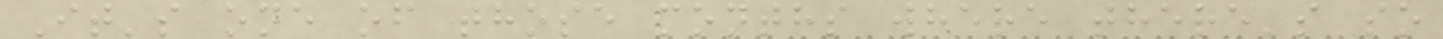It's one of those months where there's so
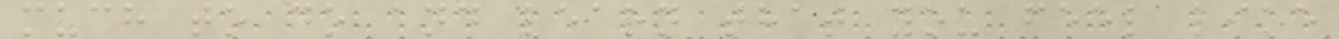much to do and learn that you feel like
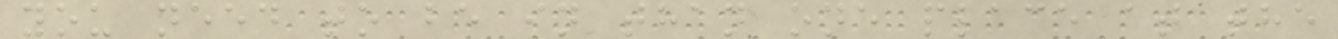you need to be in than one place at the
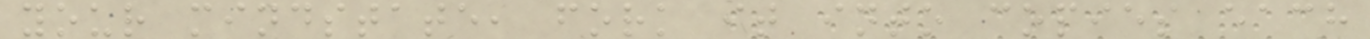your mindstate, fork it into copies each
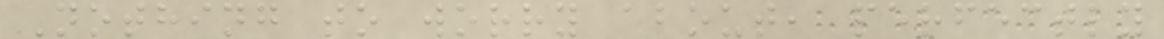Nothing to worry about, perfectly
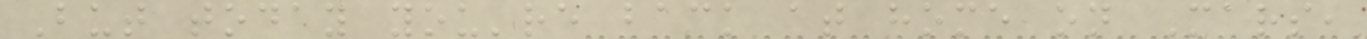But today you're back at home on Mars,
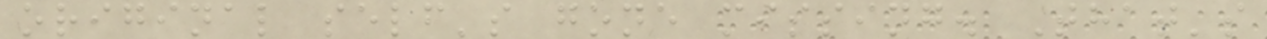original self's gone missing. That's
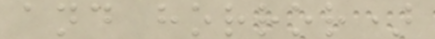and horror)
